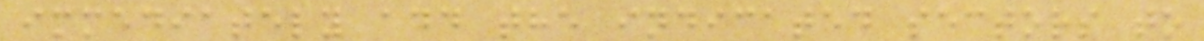immediately add the indicated sectors to
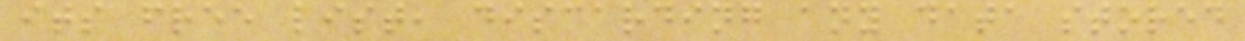its free list, discarding any data stored
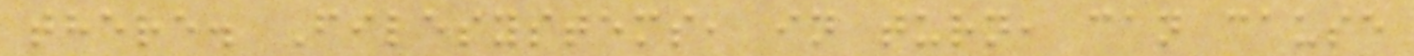there. Filesystems, in turn, can cause
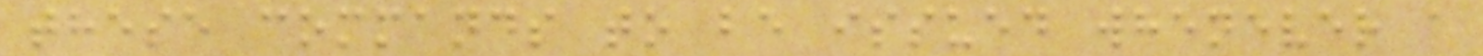these commands to be issued whenever a
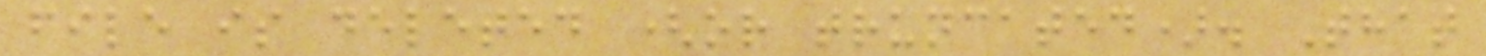file is deleted (or truncated). That
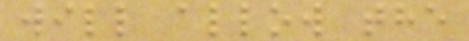will allow the
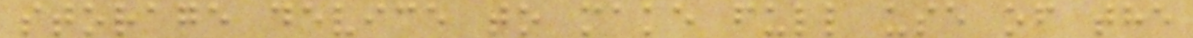storage device to make full use of the
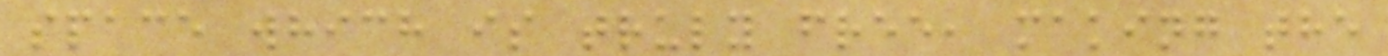space which is truly free, making the
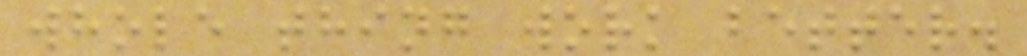whole thing work better.
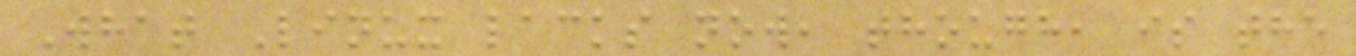What Linux lacks now, though, is the
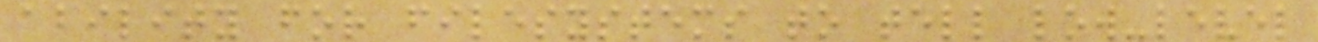ability for filesystems to tell low-level
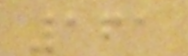161
